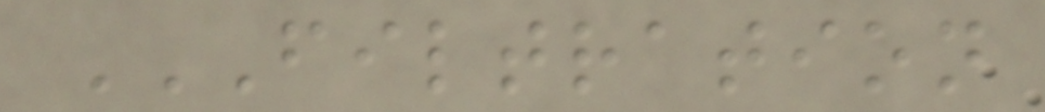FILTRATION
